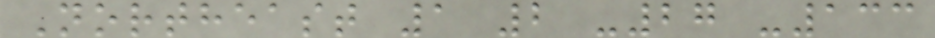Northeast 1 2 -27 -133
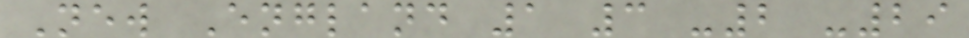New England 1 3 -2 -29
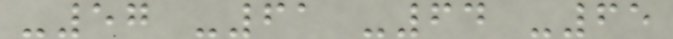-57 -61 -64 -65
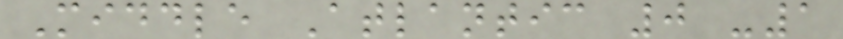Middle Atlantic 0 -1
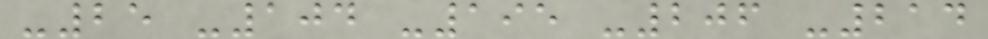-25 -104 -195 -206 -214
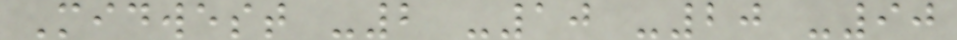Midwest -2 -10 -20 -90
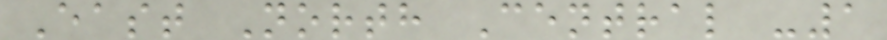East North Central -1
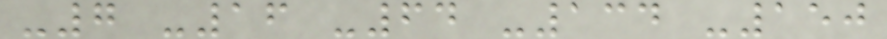-7 -16 -64 -134 -150
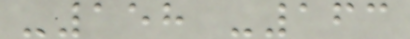-158 -163
